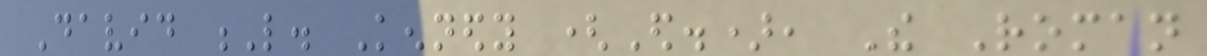David L. Kennedy (Ed.), The Roman
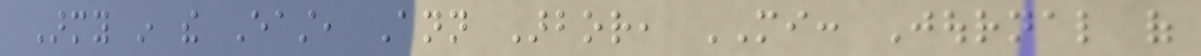Army in the East, Ann Arbor, MI: Journal of
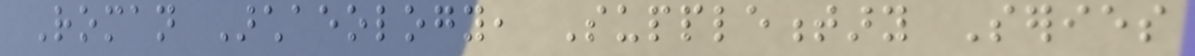Roman Archaeology, Supplementary Series
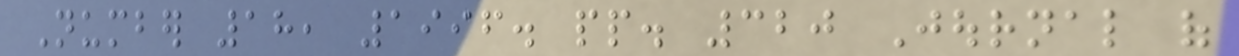Number 18, 1996. pp. 320 Journal of
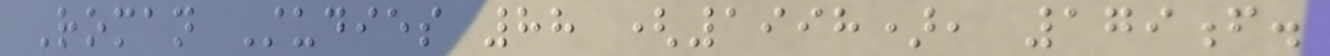Roman Studies 88 (1998), 179f.
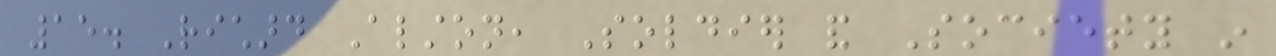15. Richard Alston, Soldier and Society in
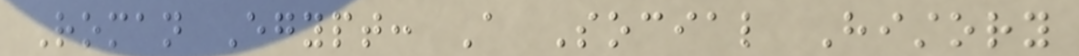Roman Egypt: A Social History
